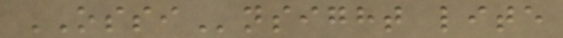OSSInsight lite
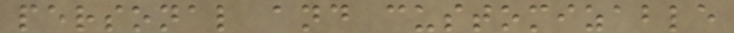personal and customizable
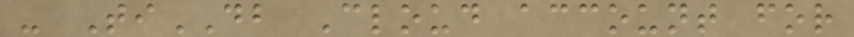- TiDB Cloud account for
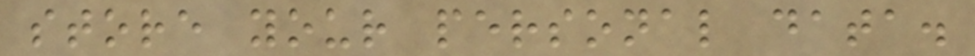store your personal data.
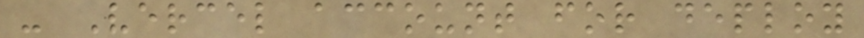- Vercel account for deploy
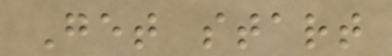Get start
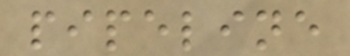pipeline
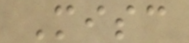Misc
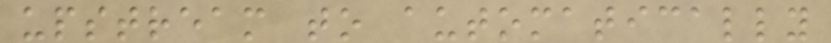upstream to automatically
